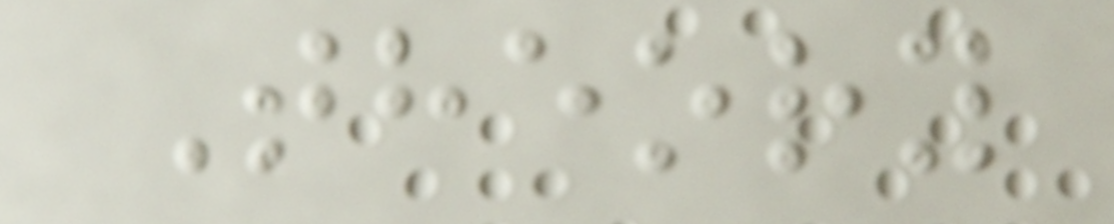Theory
